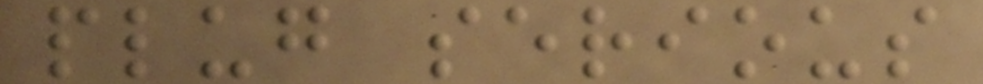plug serious
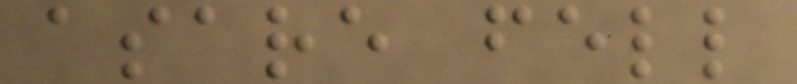asare fell
